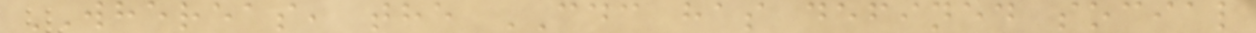WHEREAS, the CDC has defined social
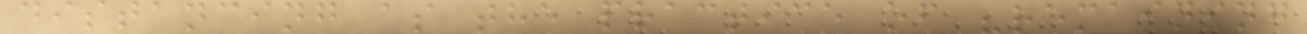distancing as the practice of "remaining
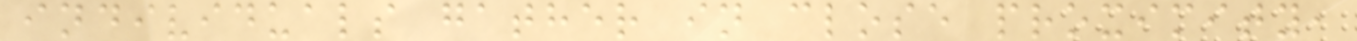individuals gather in close proximity,
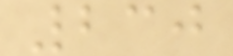230
